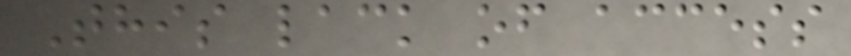This lack of access
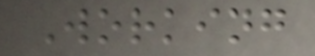Working
